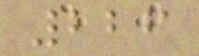226
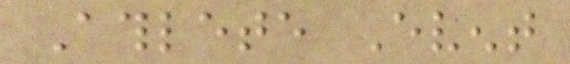Athlete Event
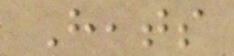Heats
